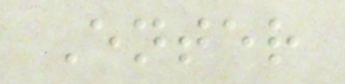Enter
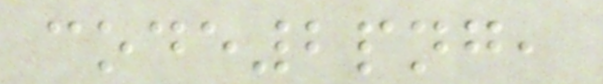code2png,
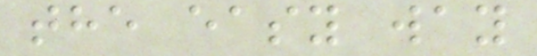the easy way
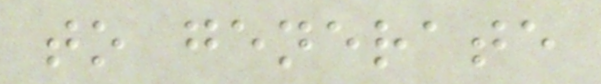to generate
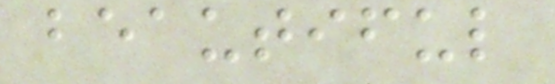beautiful
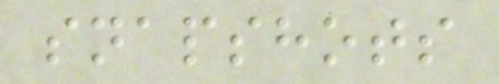snapshots
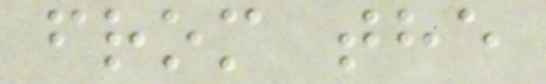from the
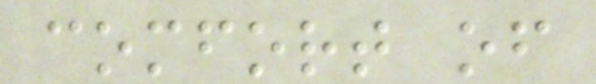comfort of
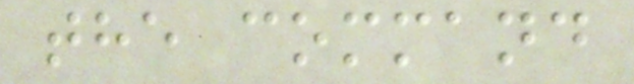the command
